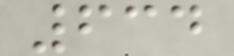634
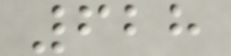628
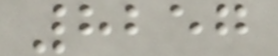8257
